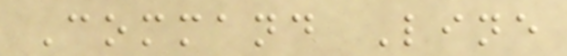Command Line
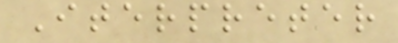Iterpreter
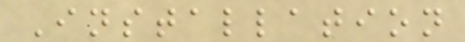Installation
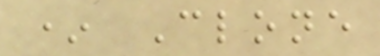* Clone
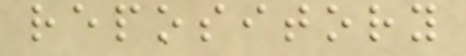repository
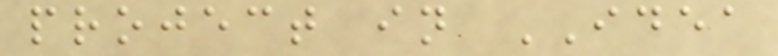project in IDEA
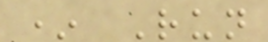* Run
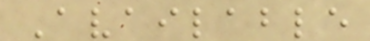Available
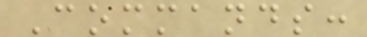Commands:
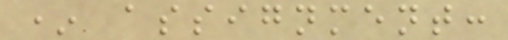* assignment:
